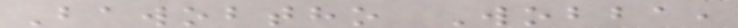Bawobtho Wobba,
